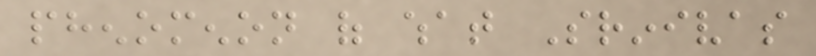phenomenon of what Srinivas
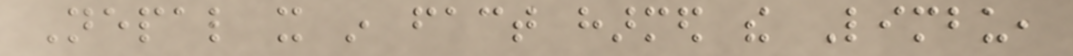Nepal it in fact harmed the Limbu,
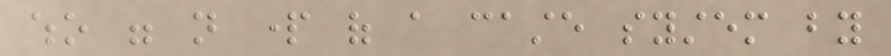who were not part of a caste system by
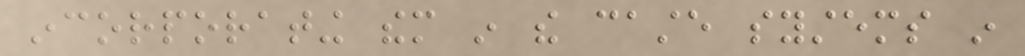incorporating them in the caste systems in
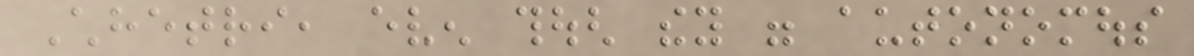Chhetri, even though they were autonomous
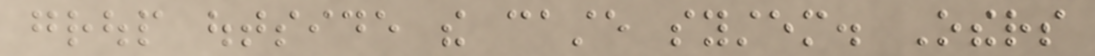group outside the caste system. Others
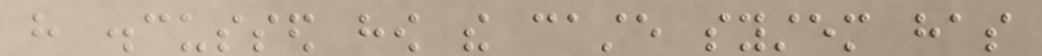have discussed how the caste system has
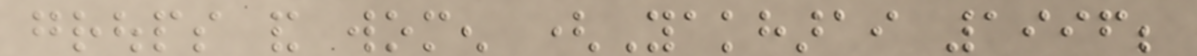groups and women (Yakharai 1996;
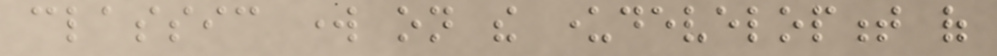classic work on the underdevelopment of
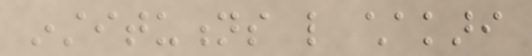institutions like chakari
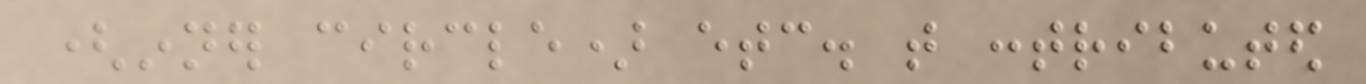(inner circle) etc. that contributed
